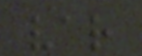var
